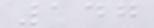147
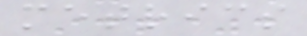metrics
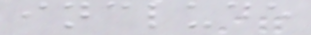include
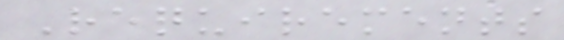Requirements
